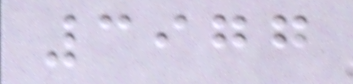3977
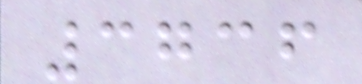3736
